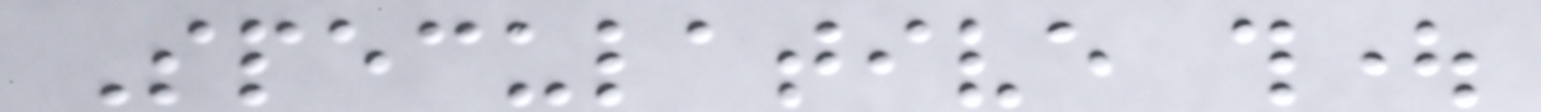Speculative thought
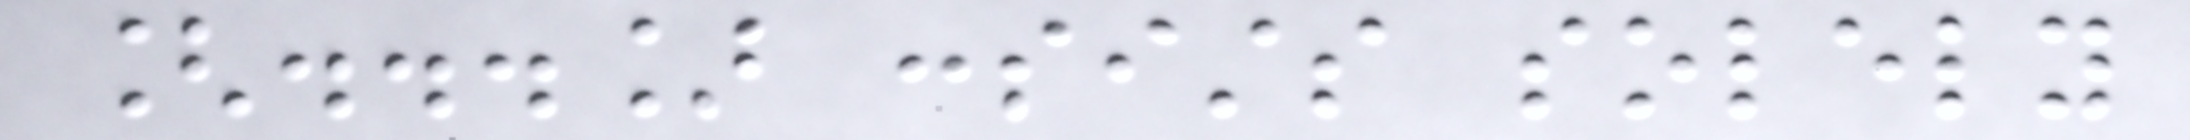[...] consists solely
